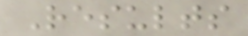Results
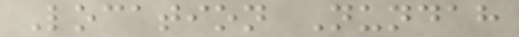Location Nundah
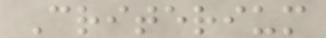Criterium
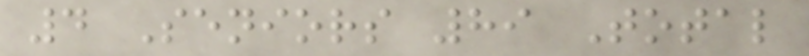4 Seniors 89 Total
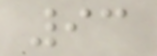93
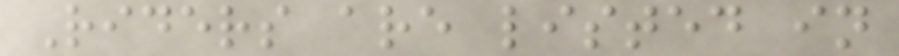Riders are listed in
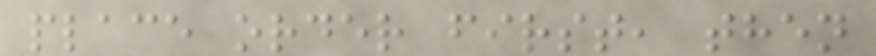place order first, then
